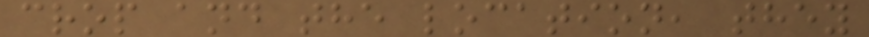crop and the location, they
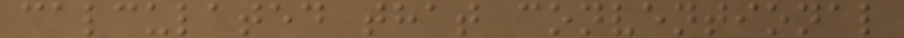calculated that conventional
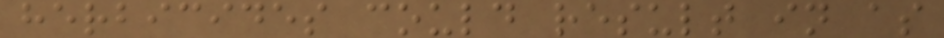herbicides could result in as
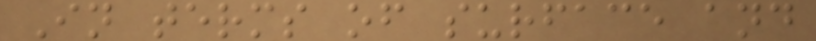In terms of surface and
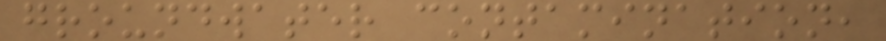groundwater contamination,
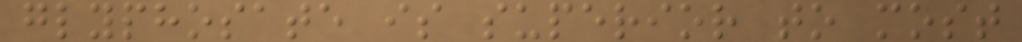glyphosate is superior to most
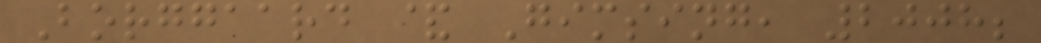Borggaard & Gimsing, 2008;
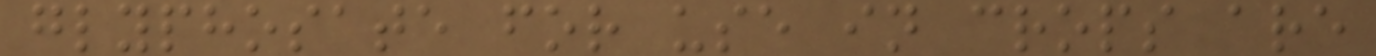glyphosate for use in crops are
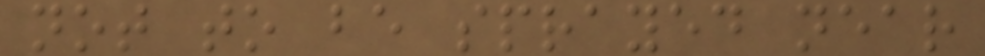not to be sprayed near
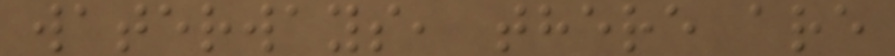waterways, there are
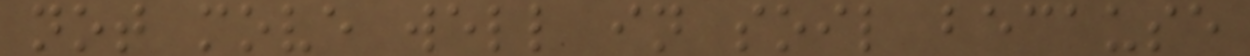not move well in soil because
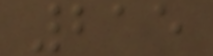215
